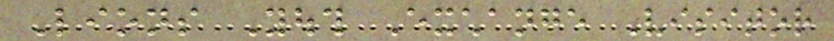Lions Youth Exchange Visitor
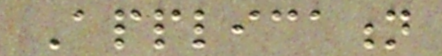Application
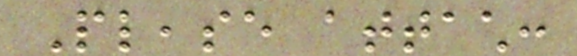Please attach:
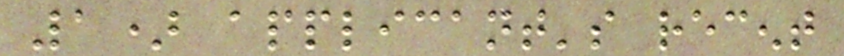1) applicant's recent
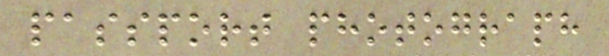passport photograph
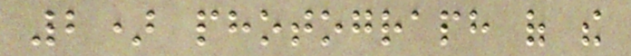2) photograph of the
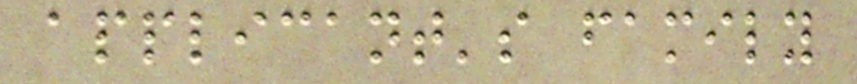applicant's family
